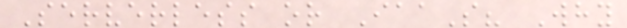Serverless or IaaS? Why
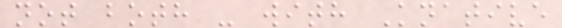not both - with Knative
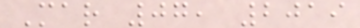Mar 07, 2019
